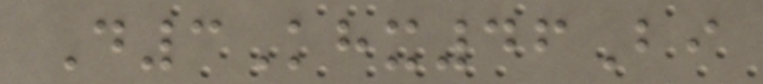D3Khx46Bi
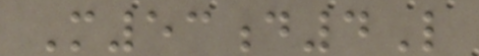M53d4L
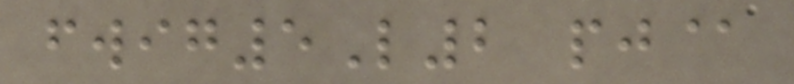fwig5L2 pj@
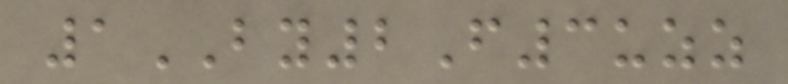1BY2F3uzz
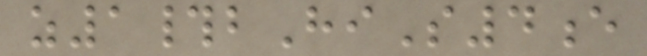z1#bHiS4e
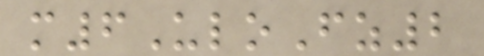m6UloFz2
